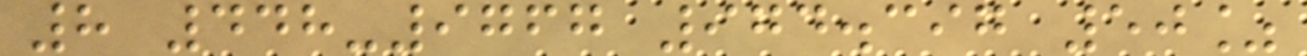8 448-9767 974.397 50%
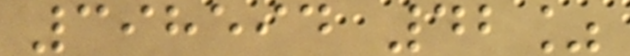398594 42%
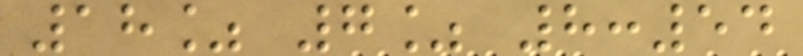18% 7% 8:54
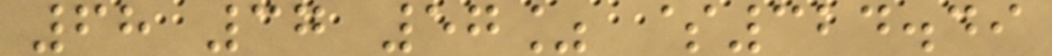68 37 57% $324.49
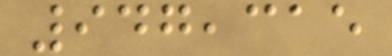947,315
